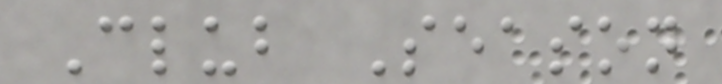Club Season
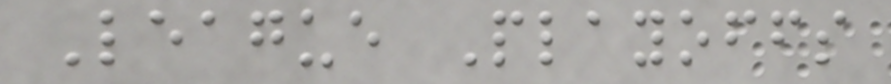League Playoffs
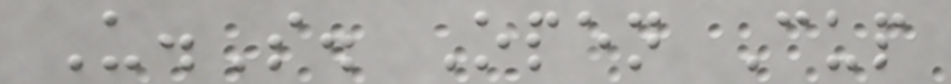U.S. Open Cup
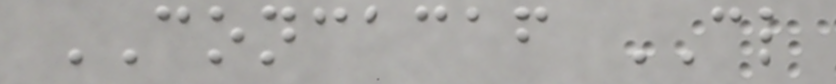CONCACAF CL
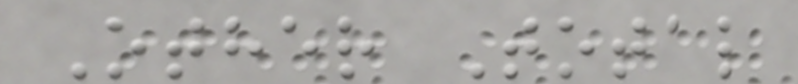Other Total
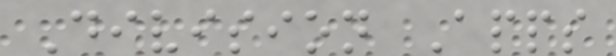Division Apps
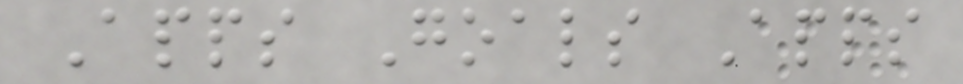Apps Goals Apps
